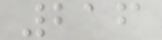216
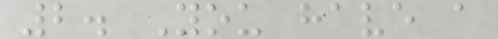2. You have a
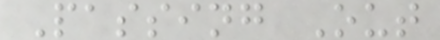Passing Out
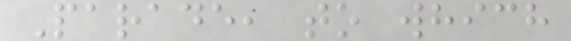Parade, to which
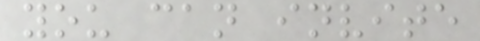you can invite
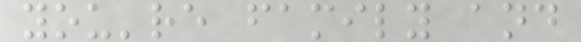you're family and
